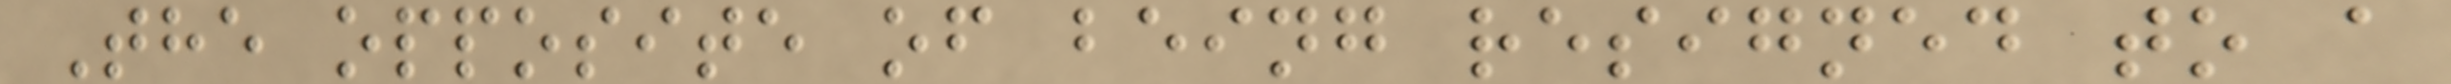The opposite of being resigned to a
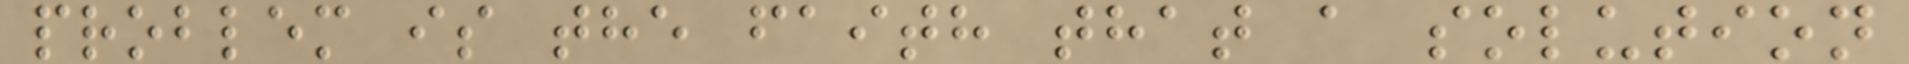problem is the faith that a solution
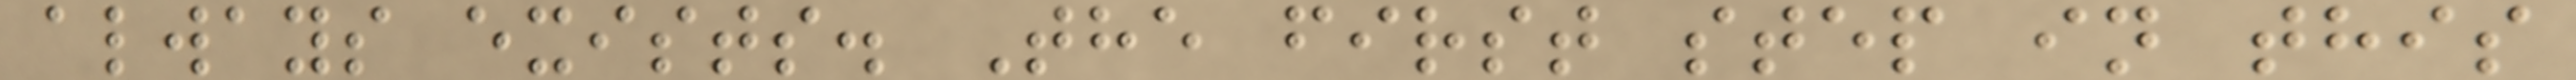always exists. The first step in this
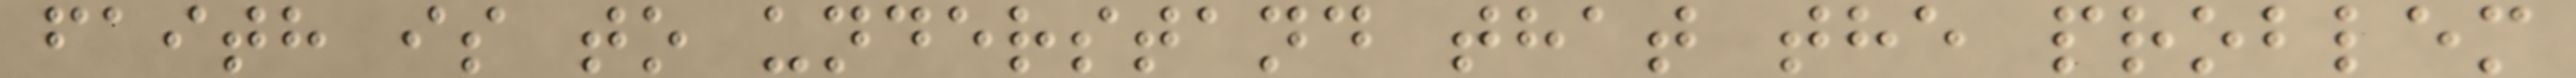faith is to understand that the problem
